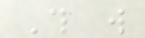This will
